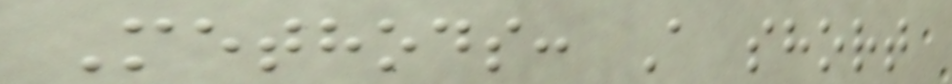Methods: A short
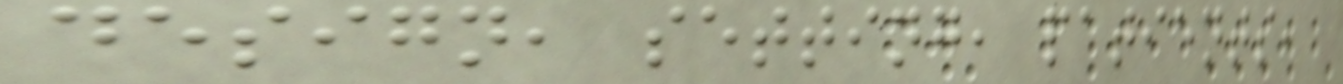design, setting, patients,
